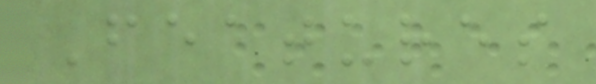Features
